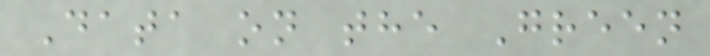Data on the Green
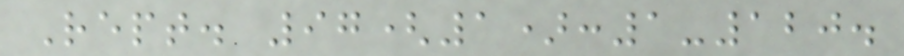Rept. 97(1):1-120.
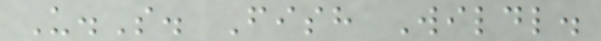U.S. Fish Wildl.
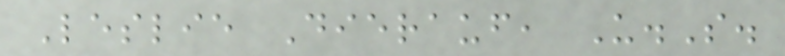Leslie Dierauf, U.S.
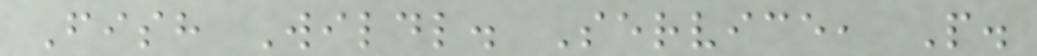Fish Wildl. Service, P.
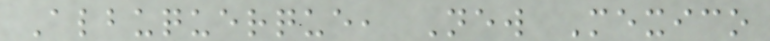Albuquerque, New Mexico
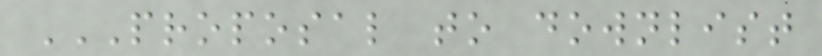PROPOSAL TO DOWNLIST
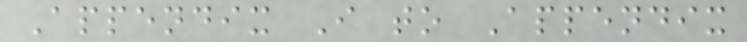Appendix I to Appendix
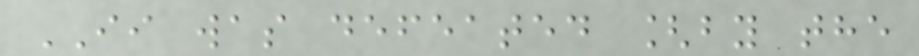II was defeated [by the
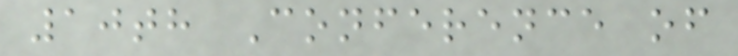10th Conference of
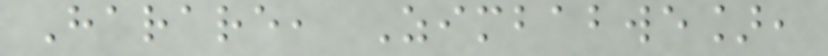Harare, Zimbabwe],
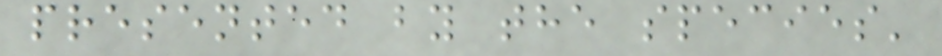presented by the species'
